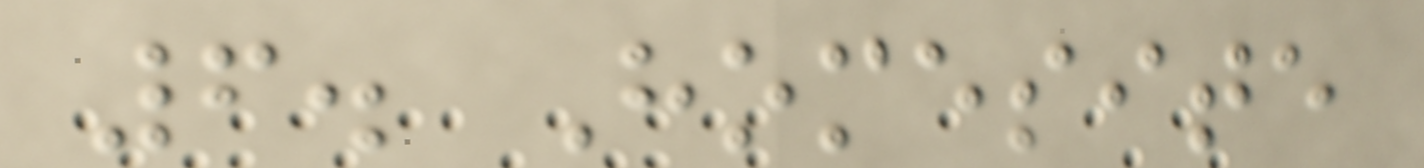6. Homesite
